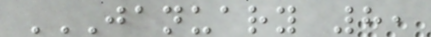JANUARY 8,
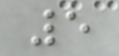5
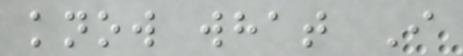know what I
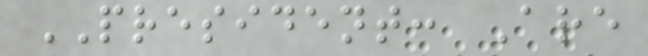PRESIDENT: Are
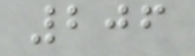206
